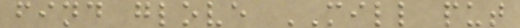find glove MILL put
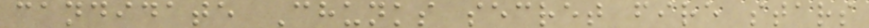candidate Chunks secret fire stars
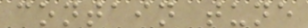contain tune
